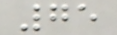75
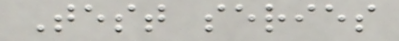Test series
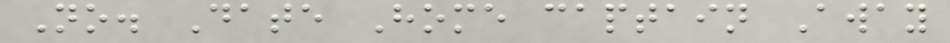No. Date Home captain Away
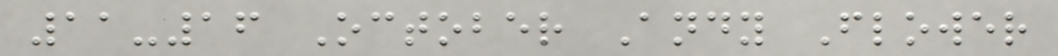11-16 October Andy Flower
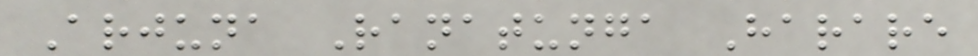Arjuna Ranatunga Harare
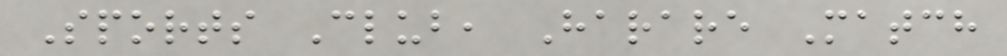Sports Club, Harare Match
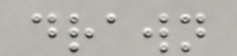drawn
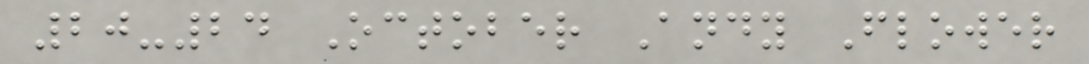20-24 October Andy Flower
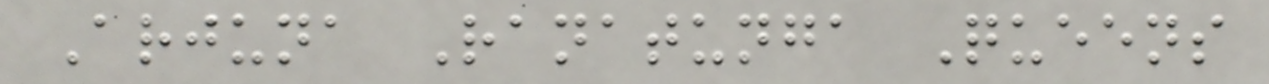Arjuna Ranatunga Queens
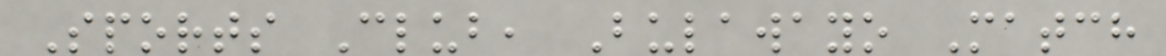Sports Club, Bulawayo Match
